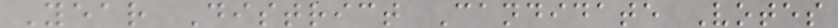Year District Candidate Votes
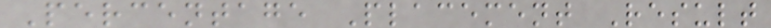Percentage Placement Result
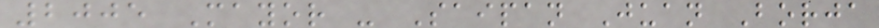2005 Mayor - Saipan Juan Borja
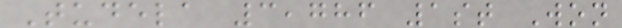Tudela 3,786 1st Won
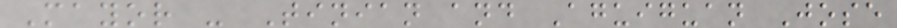Mayor - Tinian and Aguiguan Jose
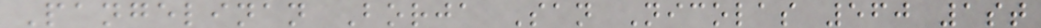Pangelinan Borja San Nicolas 560 1st
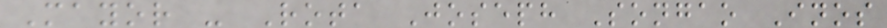Mayor - Rota Joseph Songao Inos
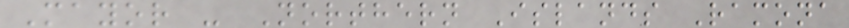Mayor - Northern Islands Ramona
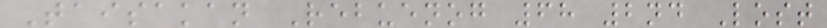Taisakan Rebuenog 68 2nd Lost
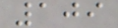109
